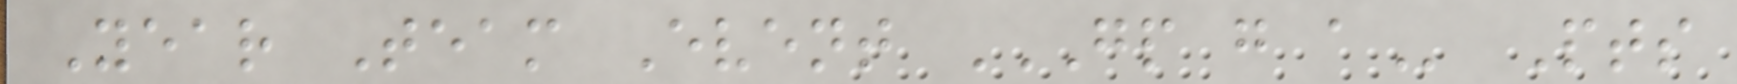Year Team Event GP G A Pts
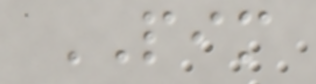PIM
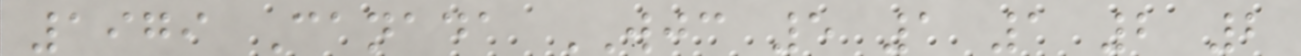1979 Canada WJC 5 1 1 2 2
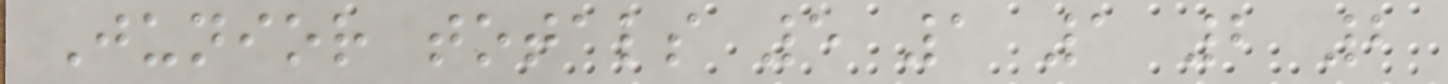Junior totals 5 1 1 2 2
